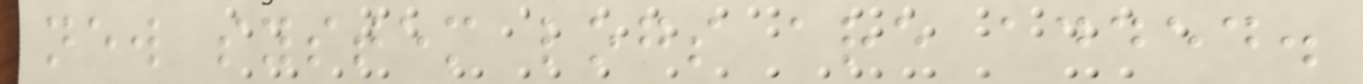new system logs are added.
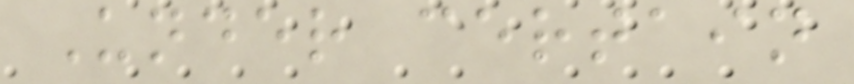Under certain
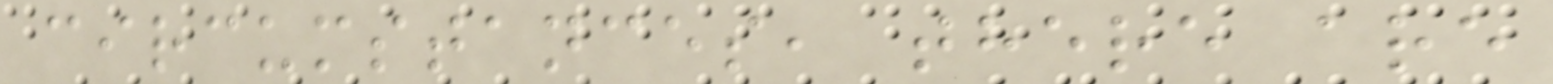circumstances, there are
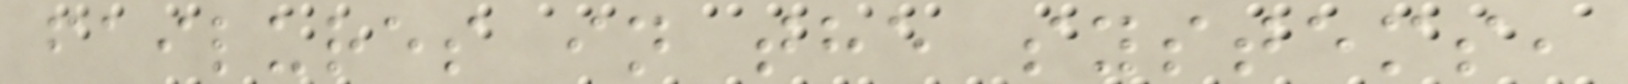failures in the systems,
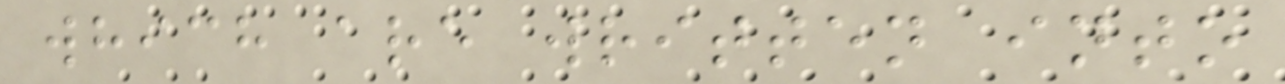which are written into
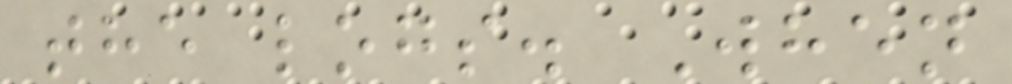the logs. When
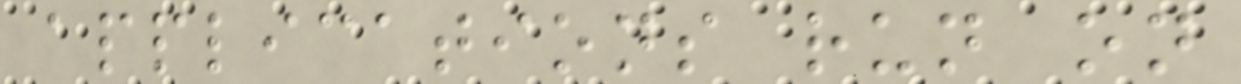applications run on
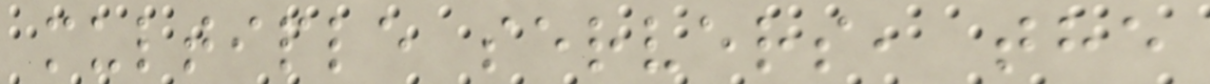multiple servers, the
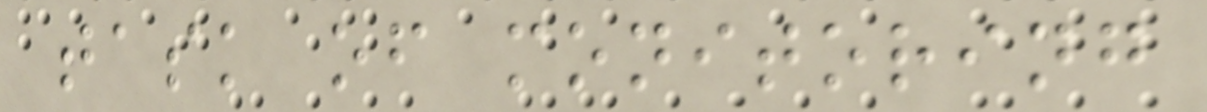task of monitoring
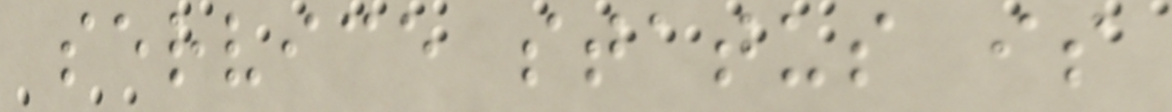service status is
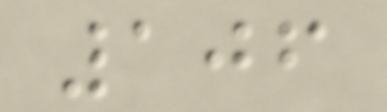106
